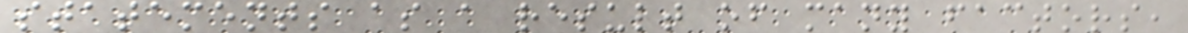statements as a result of many factors,
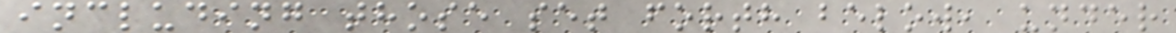including those set forth below, under
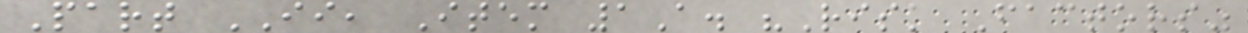Part II, Item 1A. "Risk Factors"
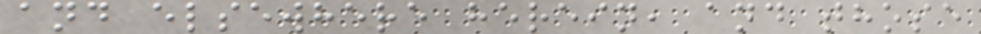and elsewhere herein, and those
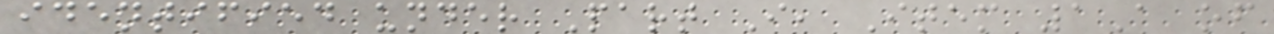identified under Part I, Item 1A of
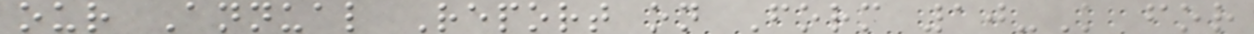our Annual Report on Form 10-K for
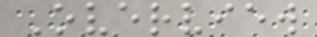Overview
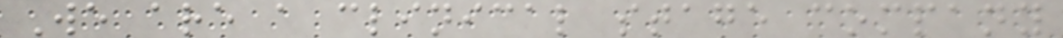We are a clinical stage company
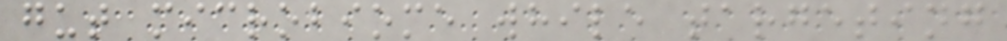gut microbiome while targeting
